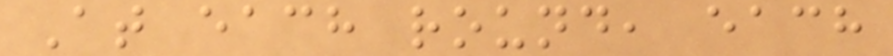At each round, each
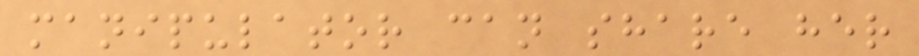manipulator can share her
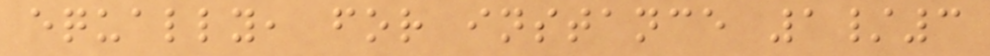equally, for instance 1/3
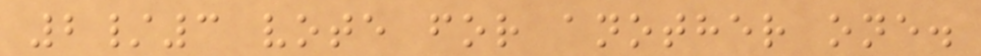2/3 vote for another one.
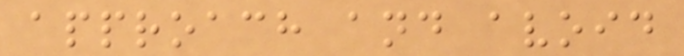approach and avoid
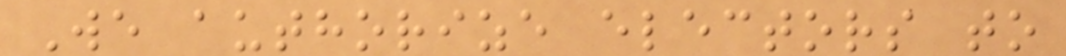We authorize electors to
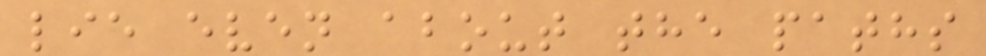lie even about the paths
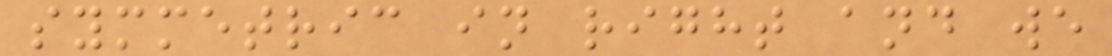symmetric in right and we
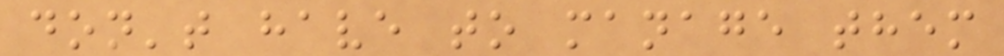don't have to manage them
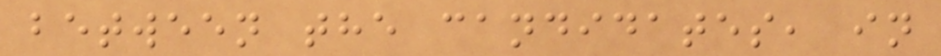between the candidates, in
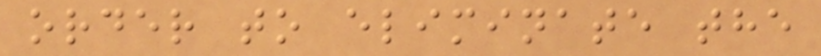order to eliminate the
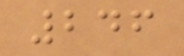246
